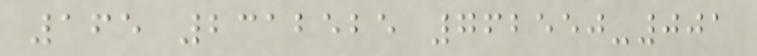165 2312525 762550-001
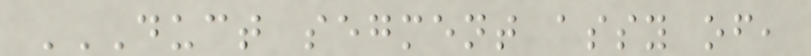DUCT SEGMENT ASSY OF,
